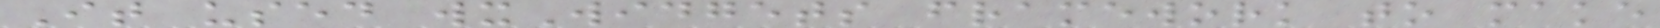It used wxWidgets framework to make
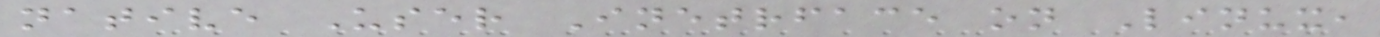native User Inetrface on Linux,
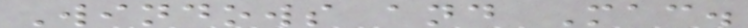Windows and Mac.
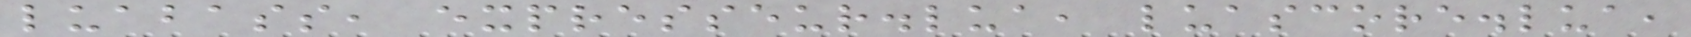luabass, expresseur.lua, luascore.lua,
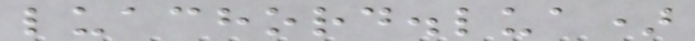luachord.lua)
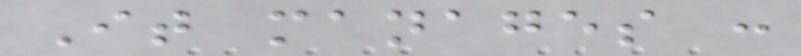It manages :
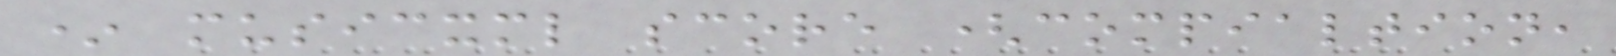* musicxml score (compialtion,
